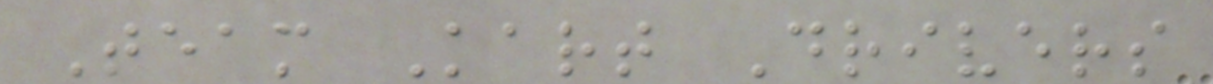Team Kart Drivers
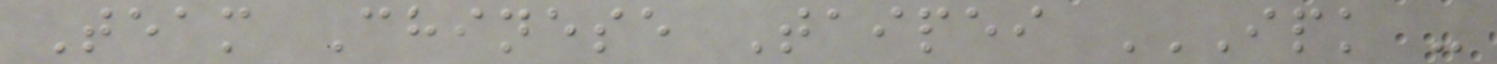Team Chinese Taipei IPK -
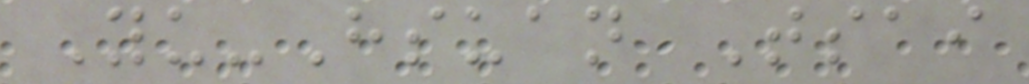Yu-Hsuan Tsai
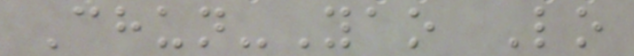Chun-Yao Lo
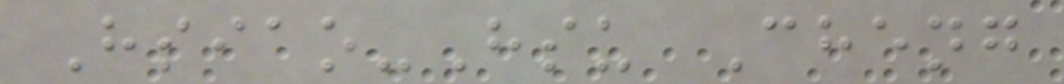Hsiao-Hsu Cheng
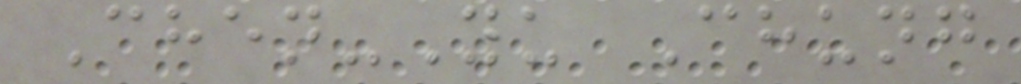Chen-Yu Chung
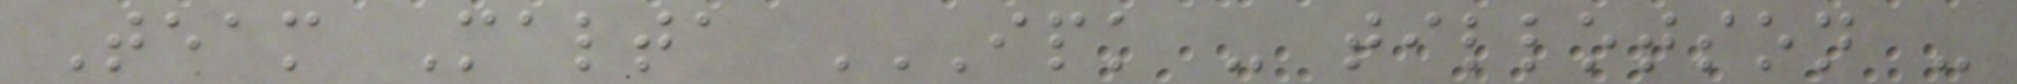Team Malta IPK - TILLOTSON -
